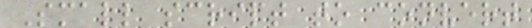Small script to convert
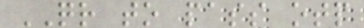QR to pass otp
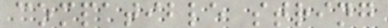compatible string
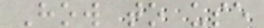How to use
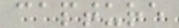capture
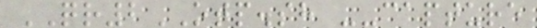QR2OTP.sh --capture
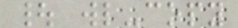| wl-copy
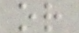or
